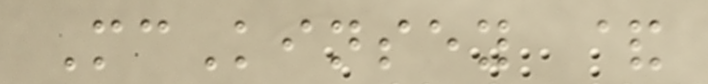McKinsey &
